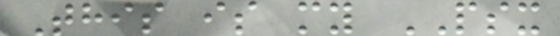This is my PSX
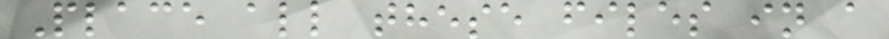Place all these files in a
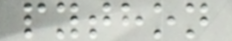python
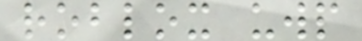roblox uwp
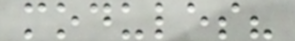modules?
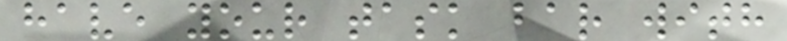have your task bar with
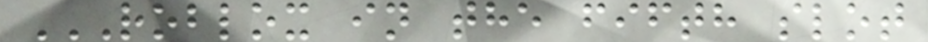ROBLOX IN THE FIFTH SLOT
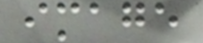image
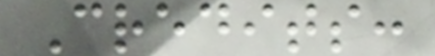Credits:
